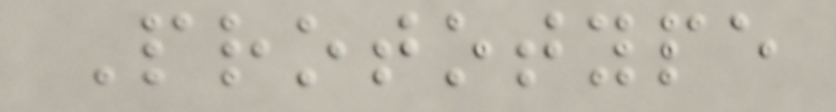Prototype
